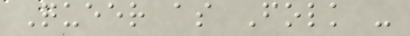Queer as Folk -
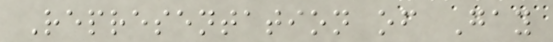Representation of Gay
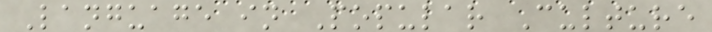Language in Popular Culture
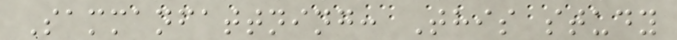Sammanfattning: This study
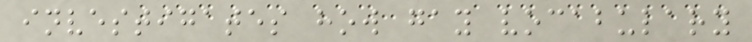investigates how gay vocabulary
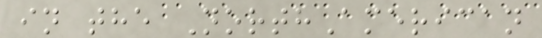in the NorthAmerican
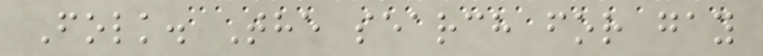Folk. The search for gay
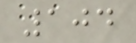104
